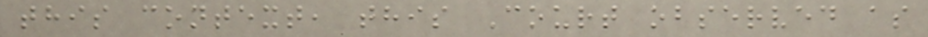this context, this Court observed as
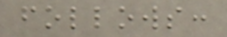follows:
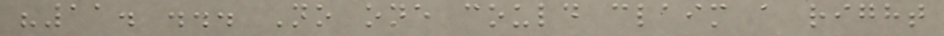"11. ... No one could claim a right
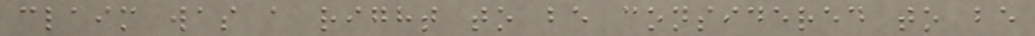claim was a right to be considered to be
